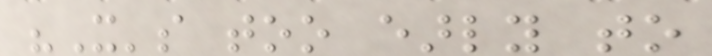"It's too early to
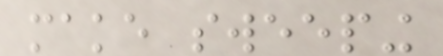make sweeping
